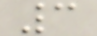3
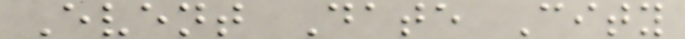Event Date City
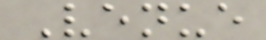Venue
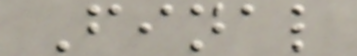Final
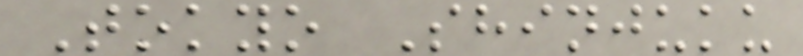Tokyo Shinjuku
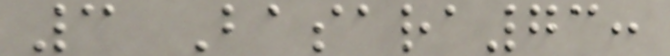3 Basara73:
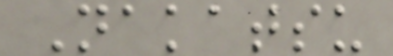Nakatsu
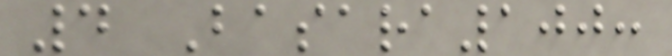4 Basara100:
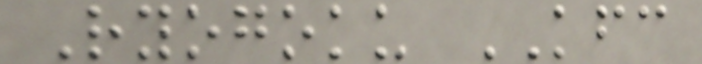Ryogoku KFC
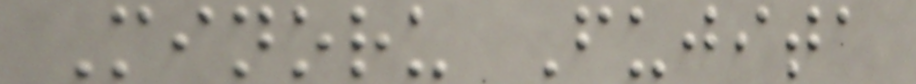Minoru Fujita
